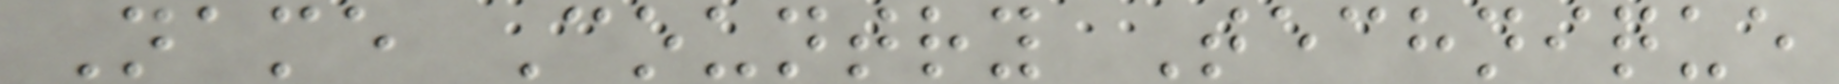Name Country Technique
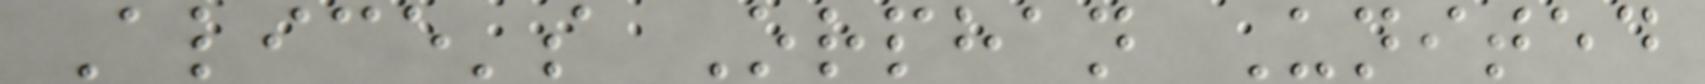Alice's Orphan United
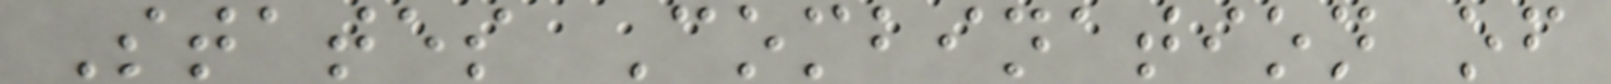States Combination of
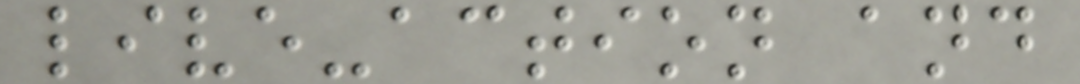live-action and
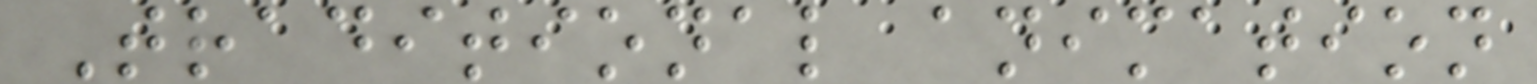Traditional animation
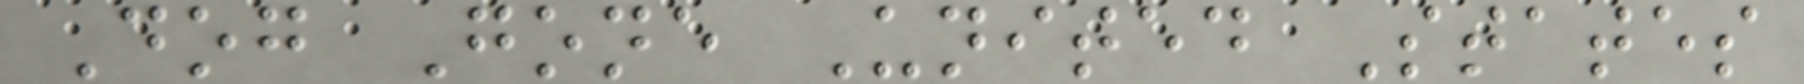Dog Gone United States
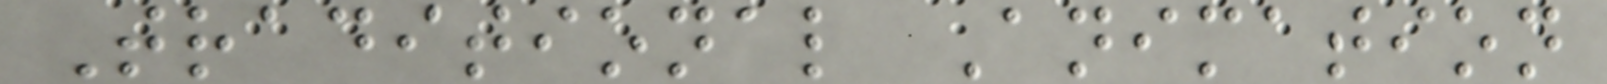Traditional Animation
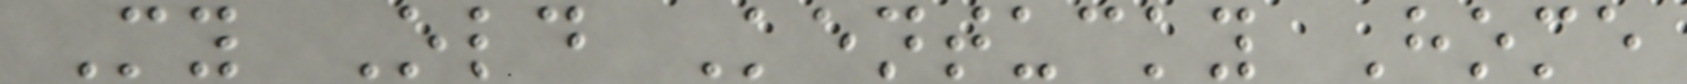My Old Kentucky Home
